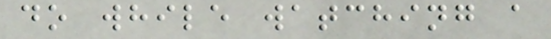do while watching a
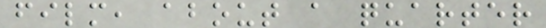film, about a quarter
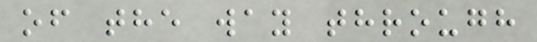of the way through
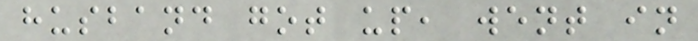husband got up, went in
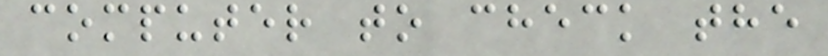computer to check the
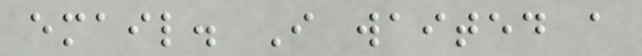email. I waited a
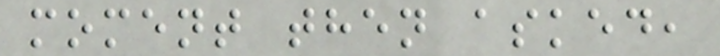moment then asked,
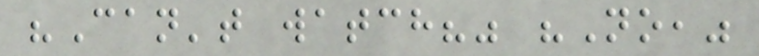"Can't watch?" "No,"
